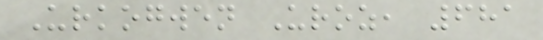Urkogwen Uroz, 681
